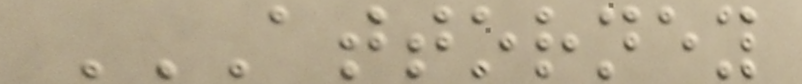ATTORNEY
